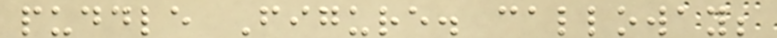puddle Figure. calloway;
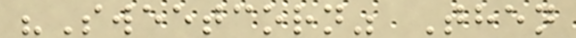"Sweetcorn" Then
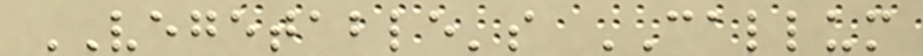VEGETABLE's CALLUM
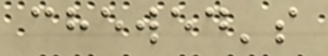chewed's
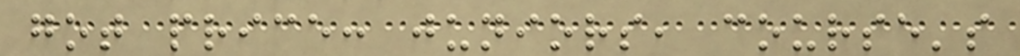got price: juniors, course's
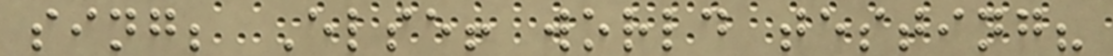sing; Else! world testing?
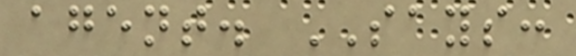agent. SAYS:
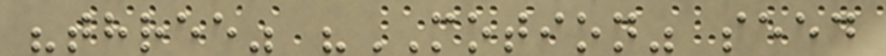"three" "MOTION" seed
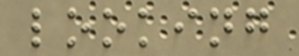looking
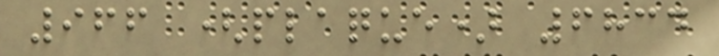966 (plaque) 6834
